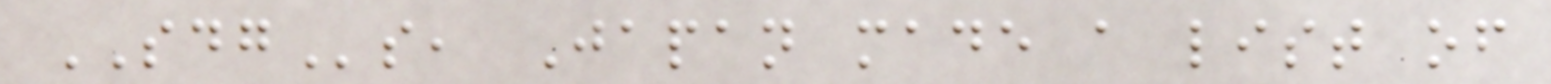SDGs, Japan made a list of
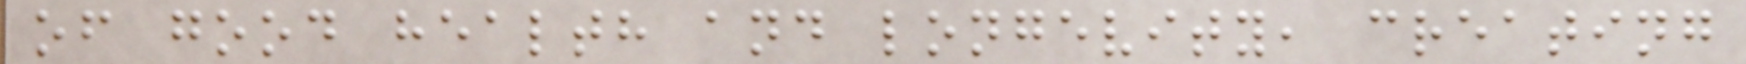of good health and longevity, creating
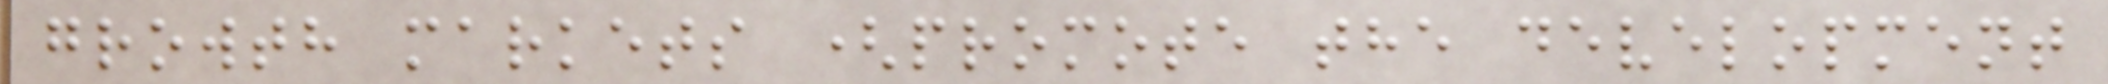growth markets (promote the development
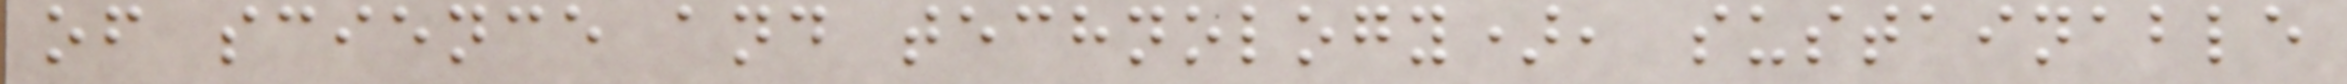of science and technology), sustainable
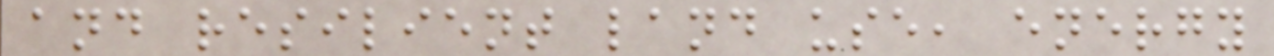and resilient land use, energy
